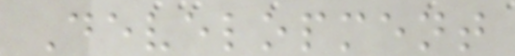Development
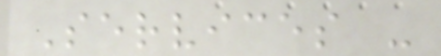Services -
